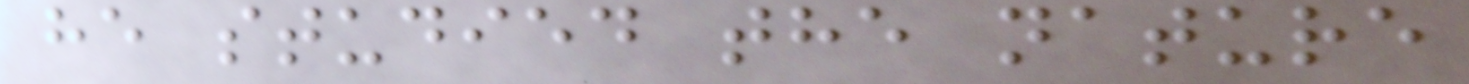he studied the nature
